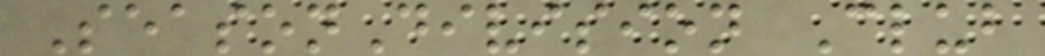SeasonDivision Club
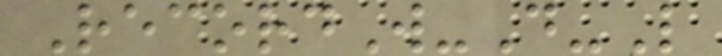RecordW-D-L
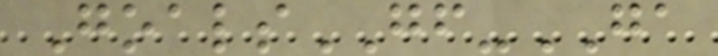GoalsGF-GA
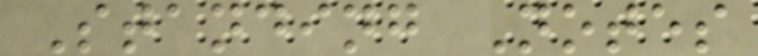Standing Notes
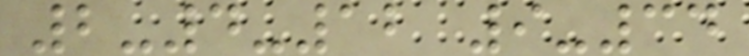2-4-12 9-34
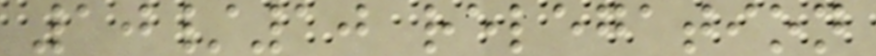10/10 relegation
